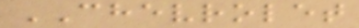CHEVROLET
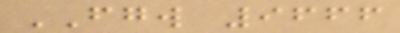FGW 9666
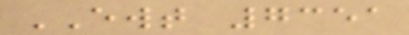EWT 7351
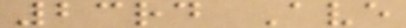23rd Ave
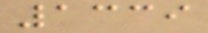1339
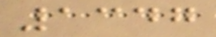1347
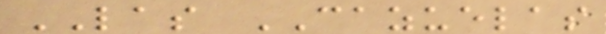LAS CAZUELAS
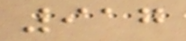917
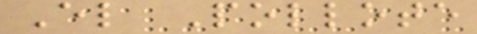El Pollote
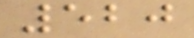520
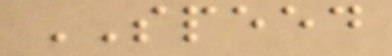SPEED
